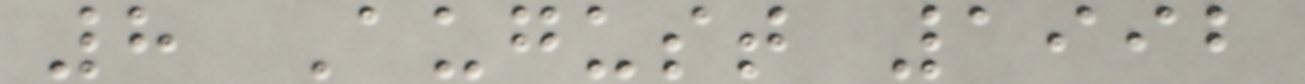8 August 1992
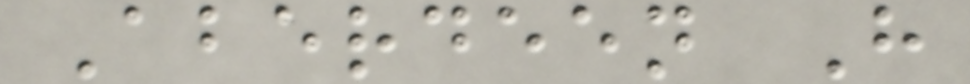Aberdeen H
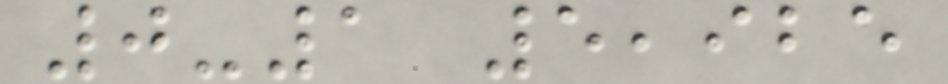0-1 5,925
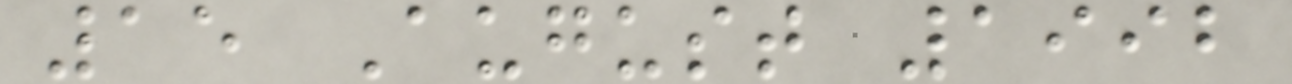15 August 1992
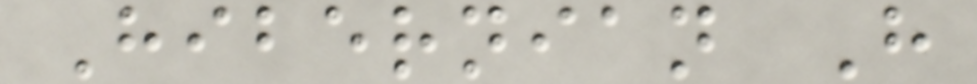Hibernian H
